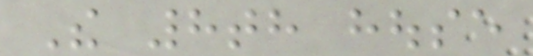The 8th house
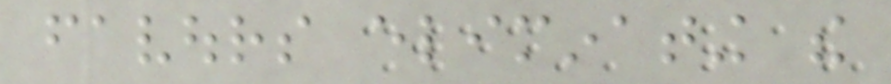favours eliminating the
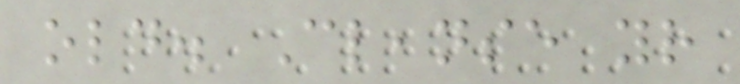old. Cleanse your
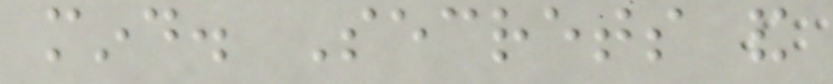mind. Secrets and
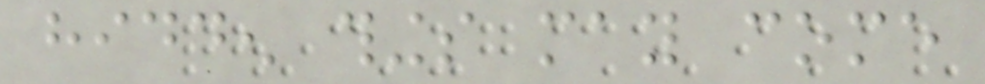hidden things may come
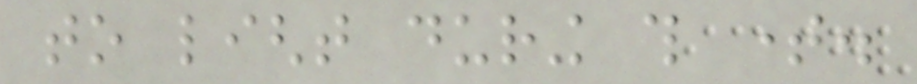to light during this time.
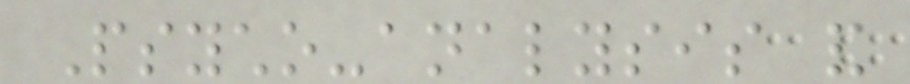Psycho-analysis and
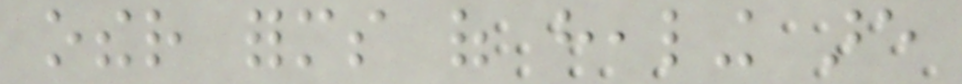other forms of healing are
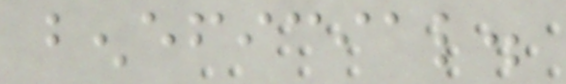beneficial.
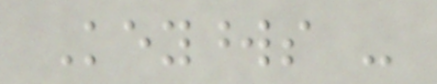Keywords -
